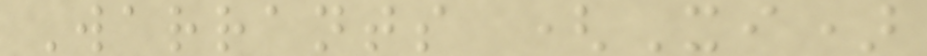Warrants (Xi)
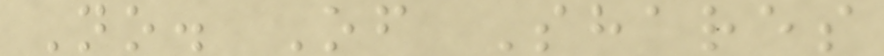No. Of Shares
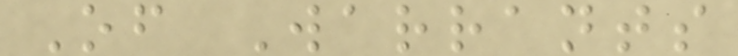Of Warrants
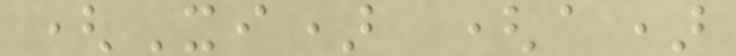(Xi) (a)
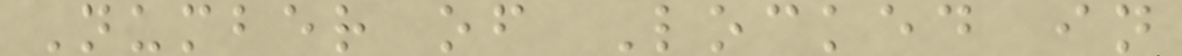Number of Locked in
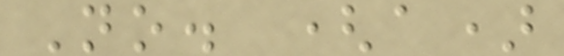No. (a)
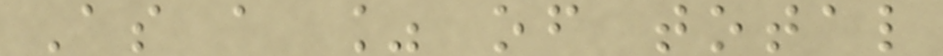As a % of total
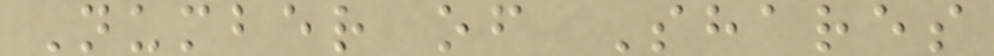Number of Shares
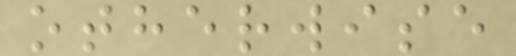otherwise
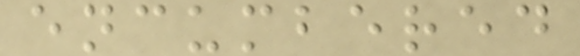encumbered
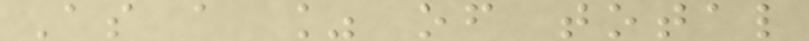As a % of total
